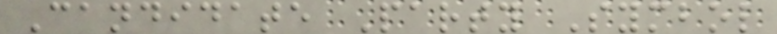Candidate Party Symbol
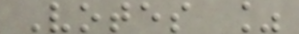Votes %
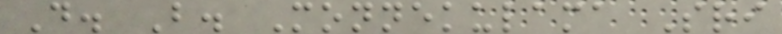D. B. Monnekulama Sri
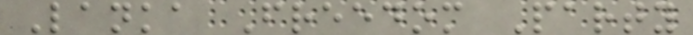Lanka Freedom Party
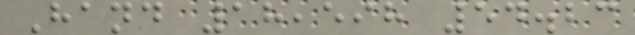Hand 18,598 54.23
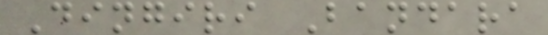Dingiri Bandara
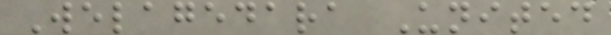Welagedara United
